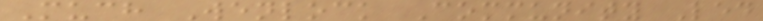Much Wenlock Community Led
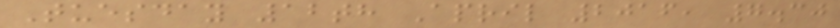Tuesday 12th April 2016, 7.30
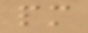pm
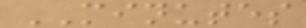MINUTES
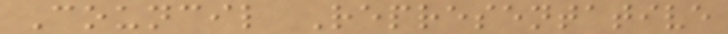Council Representative
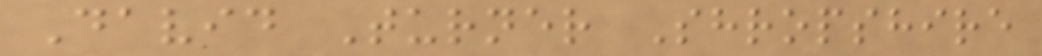David Turner Shropshire
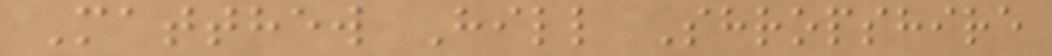Matthew Hill Shropshire
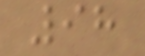98
